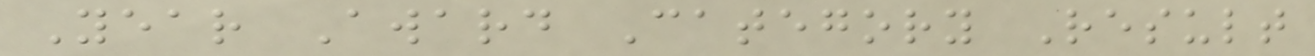Year Award Category Result
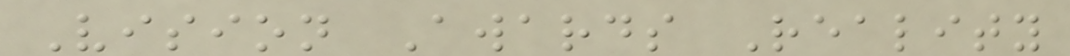Vision Awards Reality
